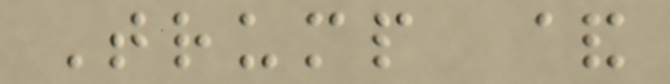Trump &
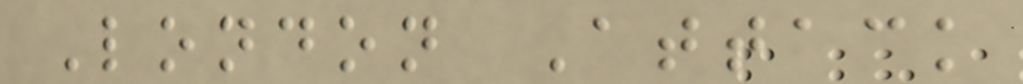London Attack
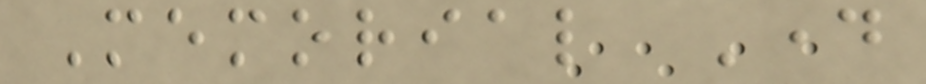Memorial Day
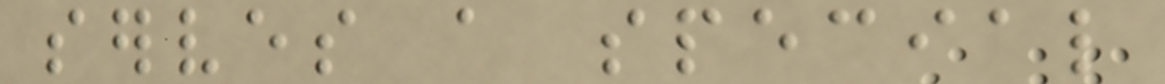serves a special
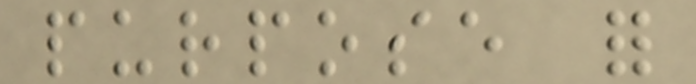purpose for
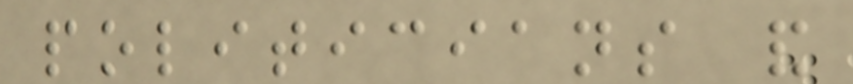politicians and
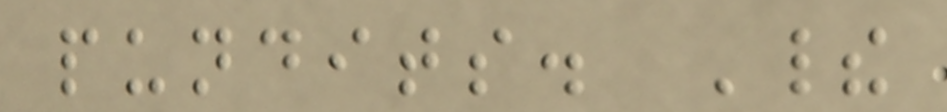pundits. Their
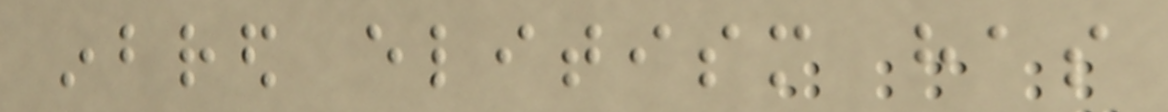inbred elitism has
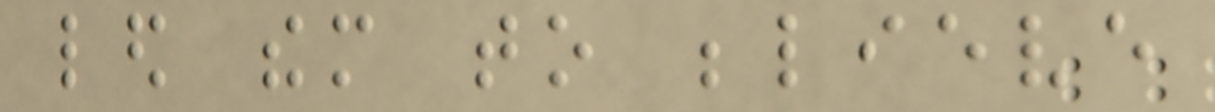led them to believe
